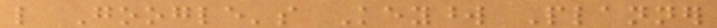like Google's Keyword Planner
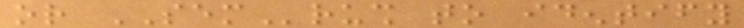or SEMrush to identify
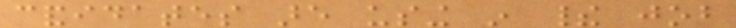candidates are using in their job
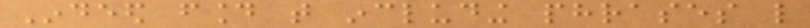Indeed found that including phrases like
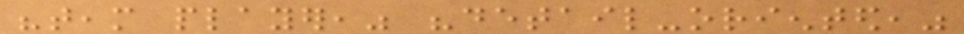"team player," "detail-oriented,"
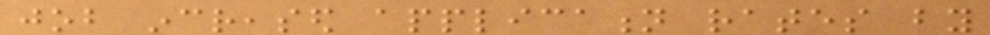job increased application rates by
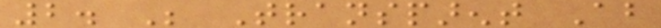2. Be Transparent About
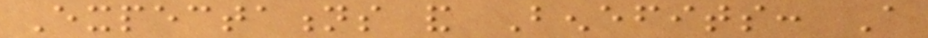Expectations and Benefits: A
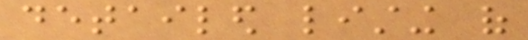detailed listing of
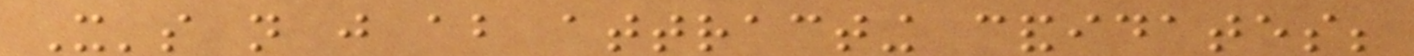It's not just about attracting candidates;
